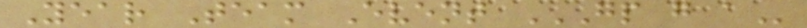Year Team Event GP G A
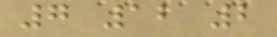7 12 2
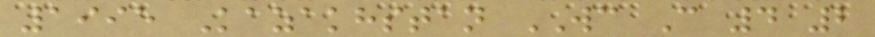1995 Kazakhstan WC C 4 2
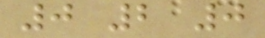0 2 0
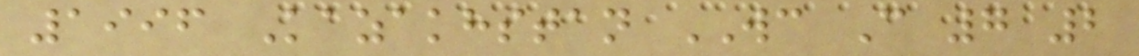1996 Kazakhstan WC C 7 2
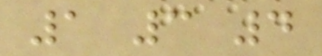1 3 4
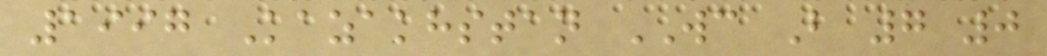1997 Kazakhstan WC B 7 0
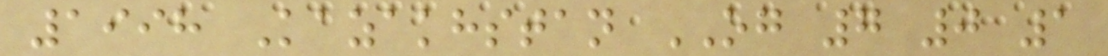1998 Kazakhstan OG 7 0 1
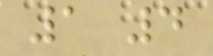1 4
